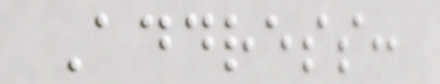Address:
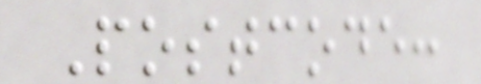Postcode:
